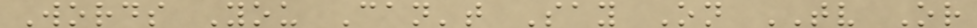Words You Can't Say On TV Or
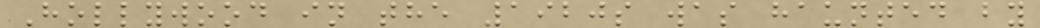Hollywood in the 1920s was haunted by
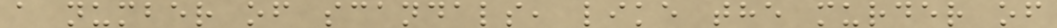a number of scandals, like the murder of
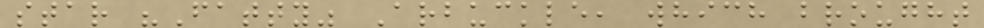star "Fatty" Arbuckle, which brought
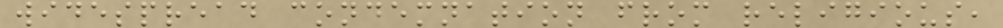widespread condemnation from religious,
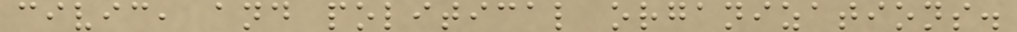civic, and political organizations.
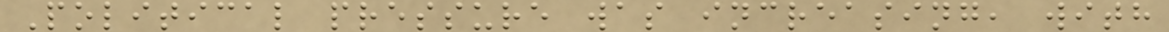Political pressure was increasing, with
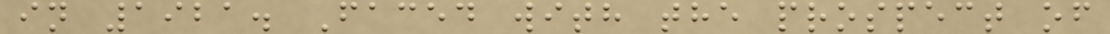in 1921. Faced with the prospect of
